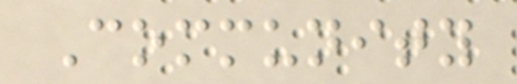Community
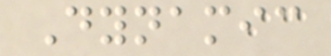Dynamic
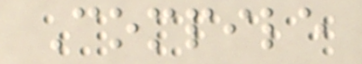Compile
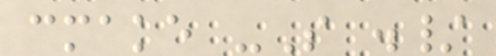cmake -S ./
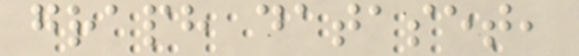graph dataset,
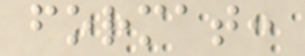format:
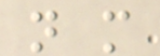n m
